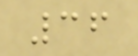36
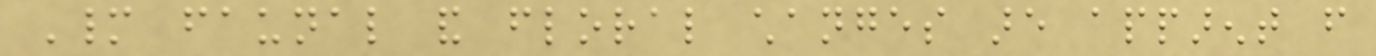Many faunal and floral changes are apparent from
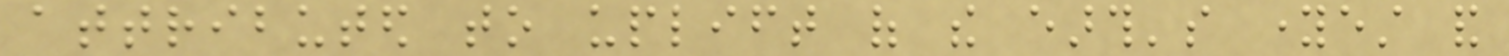attributed to uplift of the earth's youngest and
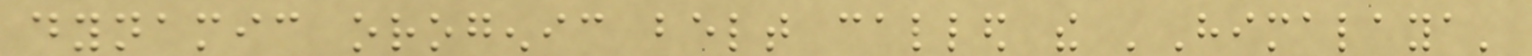dynamic orogenic belt called the 'Himalaya'
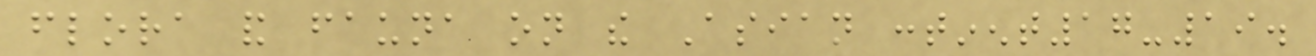flora and fauna on the Asian continent17-19.
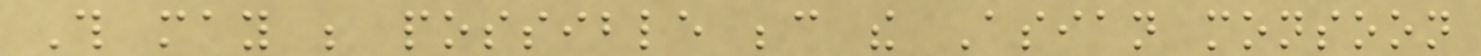This may be possible because the Asian monsoon
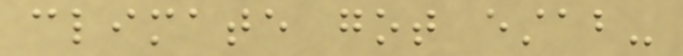climate got estab-
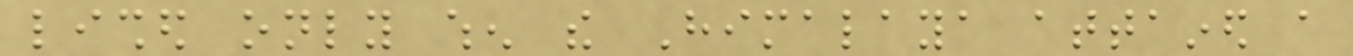lished only when the Himalaya attained a
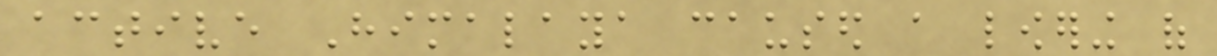active Himalaya caused a lowering of
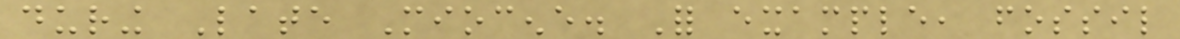during Late Miocene. For example, fossil
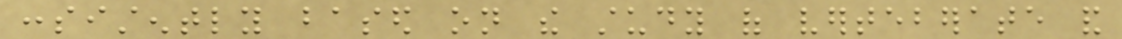consistently based on the study of verteberate and
